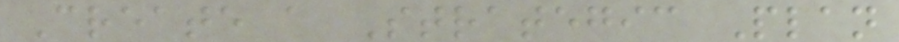Create a Strategic Plan
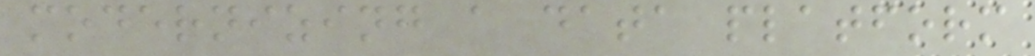modernizing a data platform
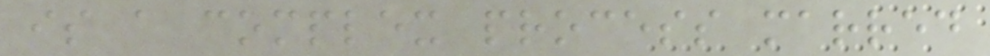is a complex process marred
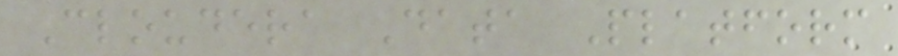Cloudera Data Platform
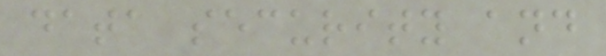data security and
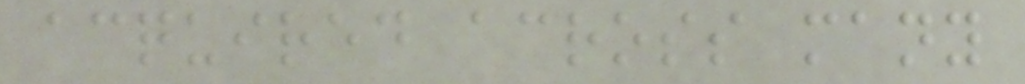acquired across many
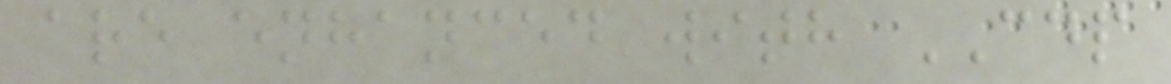are enhanced with CDP
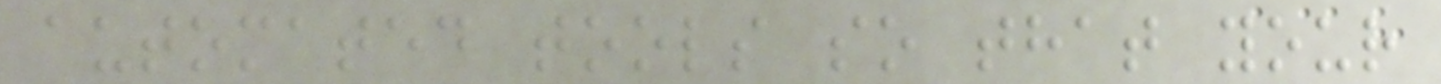automated tools so that your
